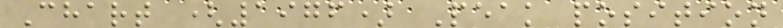Chart (1976) Peak position
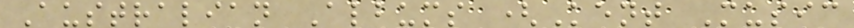Australian Albums (Kent Music
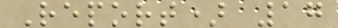Report) 17
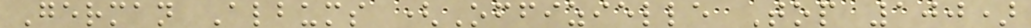German Albums (Offizielle Top 100)
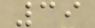39
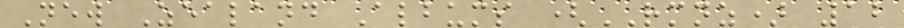New Zealand Albums (RMNZ) 12
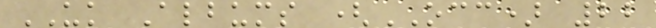UK Albums (OCC) 22
